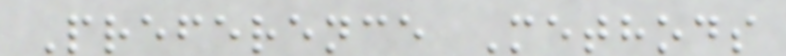Preference Methods
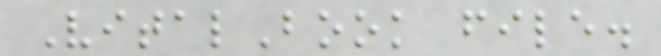VitalBook file.
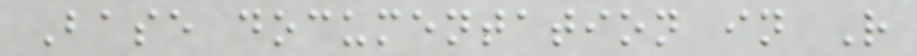Base documentation in R
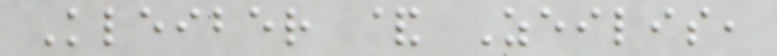Kleiber & Zeilis,
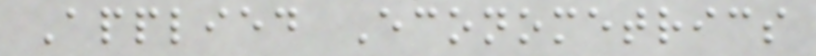Applied Econometrics
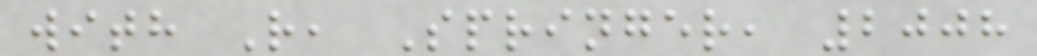with R, Springer, 2008
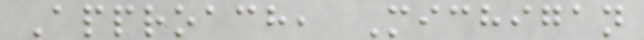Approach, Michigan
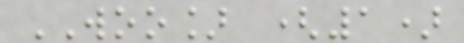WOO] (1)
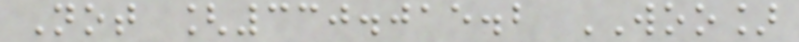Not [330.015.2 WOO]
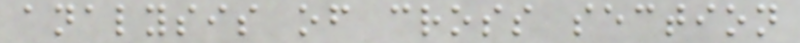analysis of cross section
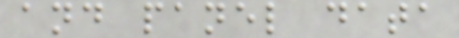and panel data
